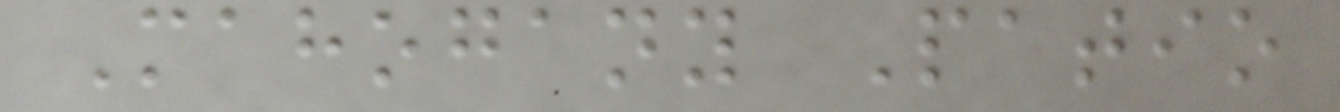Mahogany Patio
